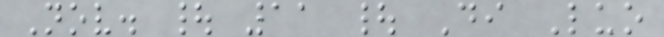Nov. | 11 | Di Luo
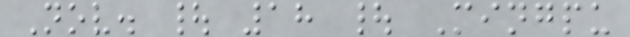Nov. | 18 | Mingpu
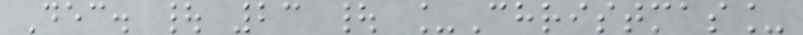Dec. | 23 | _Christmas_
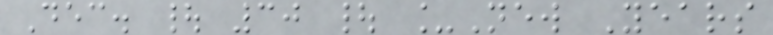Dec. | 30 | _New Years
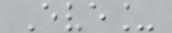Eve_
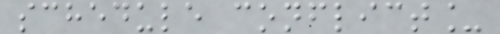schedule conflict_
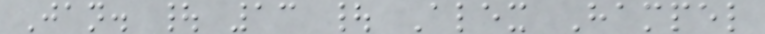Jan. | 13 | Alex Hampel
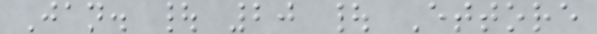Jan. | 20 | Ettore
